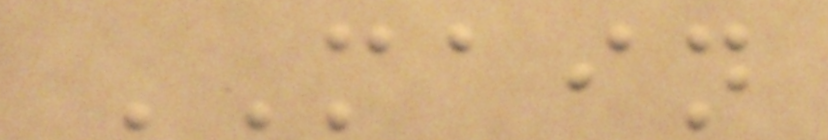MAIN
